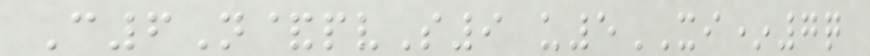C6N&pvS9 u5XI*7q
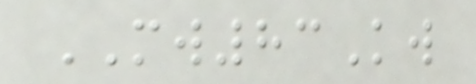MW83Kw
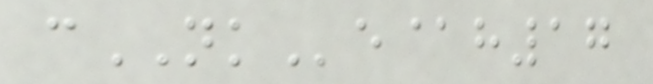cNKe@h17
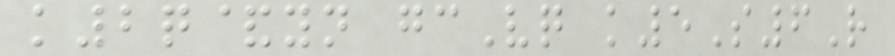k2q&yn gcVq k5S6R
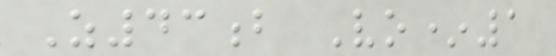Z43b Vo*1
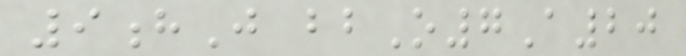9hJ bbO7A20
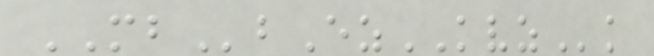MBbEzKVZk
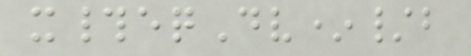x#eqDv*/b
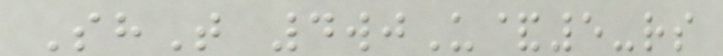ShT 4wjU&5-rs
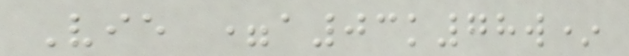Vie =a03k78w*
